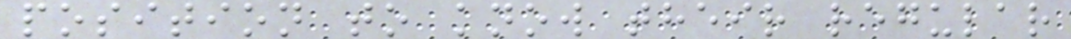position to know their regular
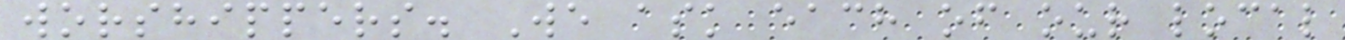worshippers. We ask each of our local
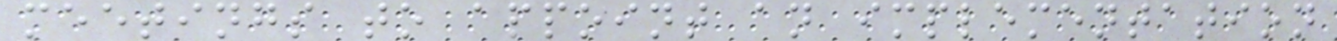meetings to appoint an implementation
